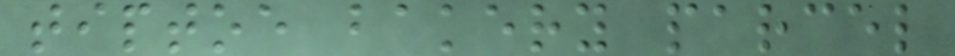tiptoe bakery parcel
